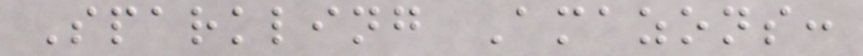Sparkling Amazons:
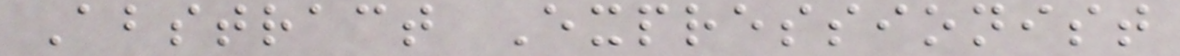Abstract Expressionist
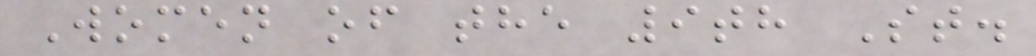Women of the 9th St.
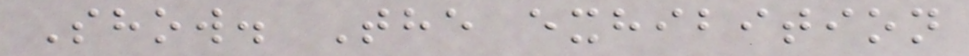Show. The exhibition
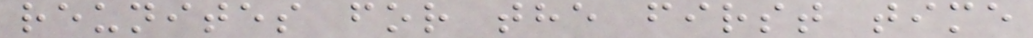reunites for the first time
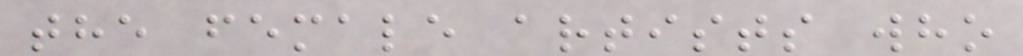the female artists who
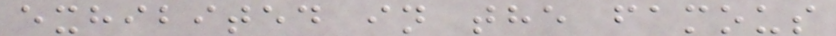exhibited in the famous
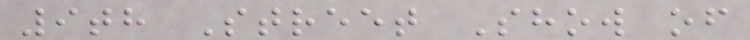9th Street Show of
